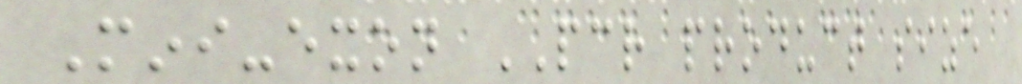Mini-exon PCR product size
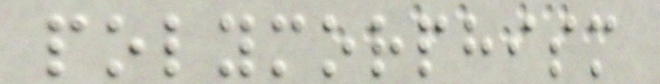polymorphism
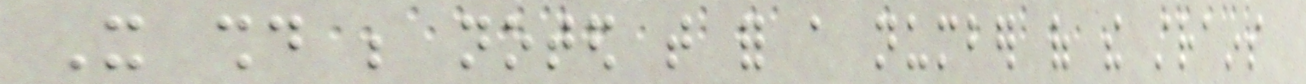It should be noted that for a number of the strains
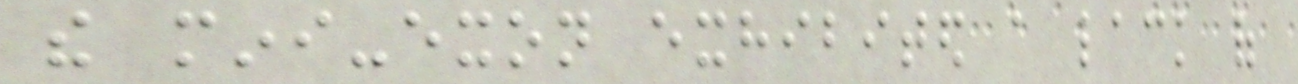the mini-exon exhibited a lack of
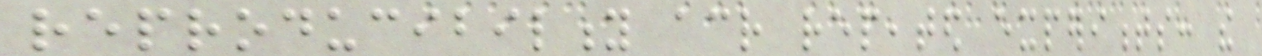reproducibility across repeated experiments: the
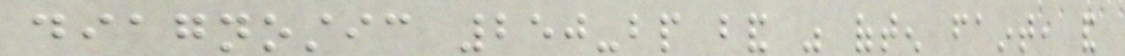diagnostic 250-bp band was often faint, and
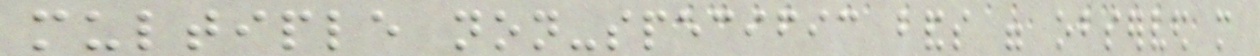multiple non-specific bands were observed more
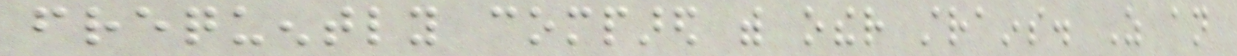frequently compared with other strains. As an
